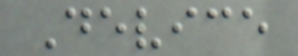Device
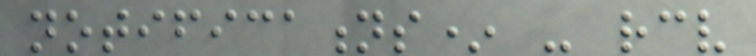notifications* - receive
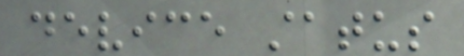device status
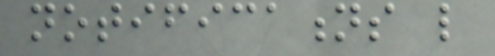notifications like
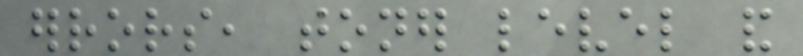errors, toner level and
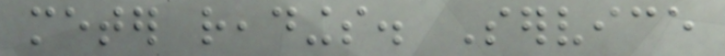meter readings. Service
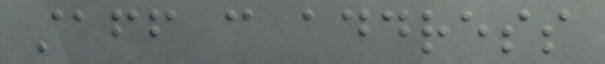staff can address
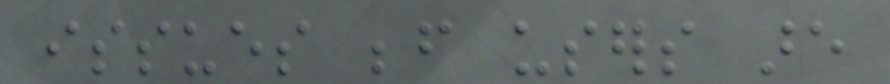issues before users are
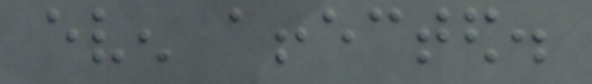even affected.
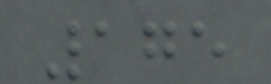175
